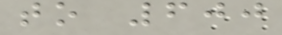to 600
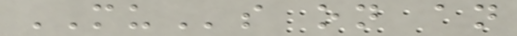MUs on an
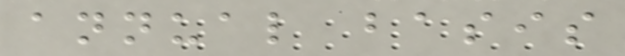annual basis
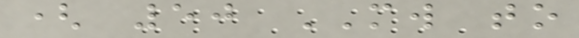( 50 MW to
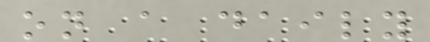on a daily
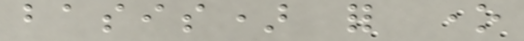basis) for one
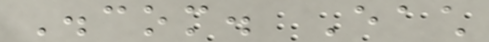Discom. Each
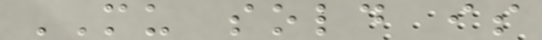MU sold is
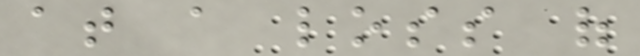at a loss of
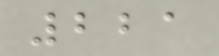221
